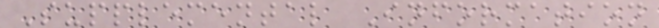Supplemental Information
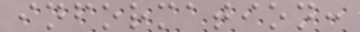information:
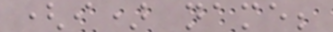(i) name;
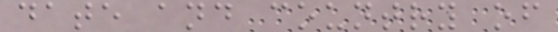date and country of
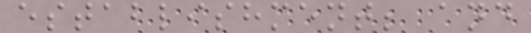establishment; and
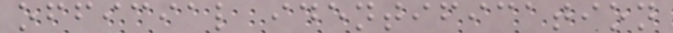official identification
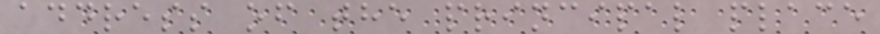address of the principal place
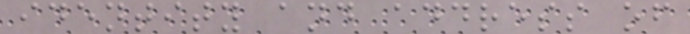identity and address of
